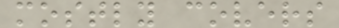mostly covers
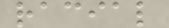racial
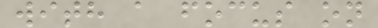with a focus on
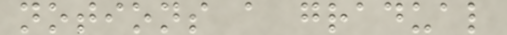notions a gradual
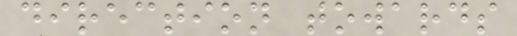direction towards
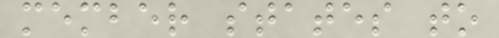member states to
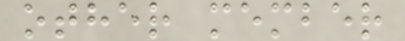other member
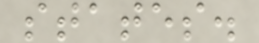states.
